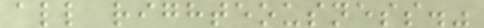all righteousness."
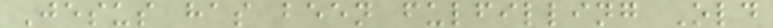Jesus has been fulfilling Old
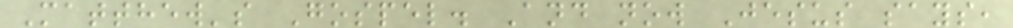Matthew's Gospel. And now Jesus says,
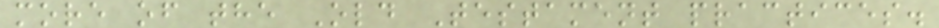more of the Old Testament practices.
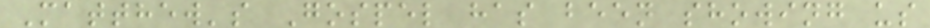Matthew's Gospel has been showing us
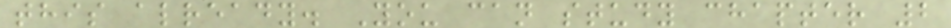this already. You can study chapter 2
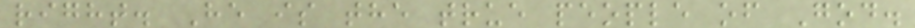right. He is the true people of God.
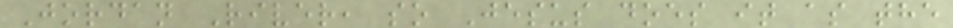Jordan River, so Jesus does it as the
